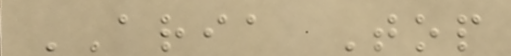ARIA Top
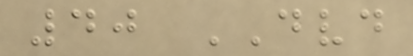40 DVD
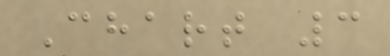Chart 3
